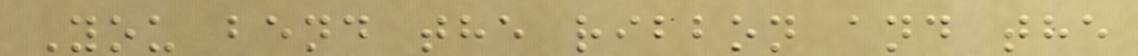You bend the ribbon and the
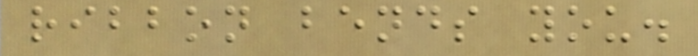ribbon bends you.
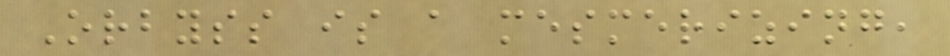Orbyss is a mesmerizing,
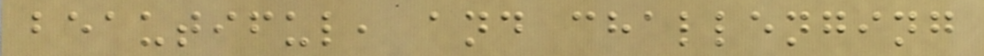beautiful, and challenging
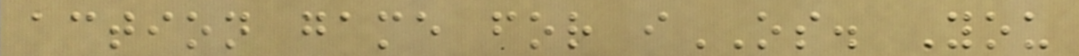action game for iOS. You
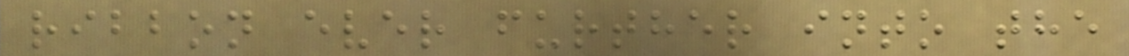ribbon ever further into the
